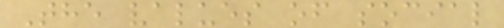The values of social
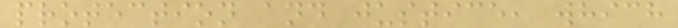protection and justice, which
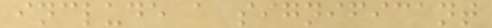include a significant
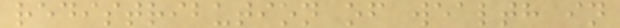redistribution of wealth in
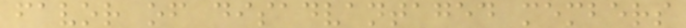favor of disadvantaged members
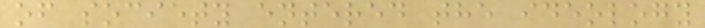of society entered the ideology
